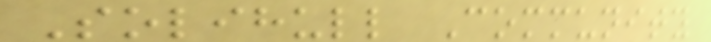Solihull Community
